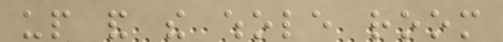up and the whole room
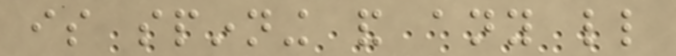is spinning and any little
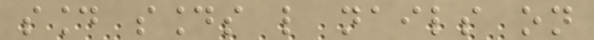sound sounds like nails on
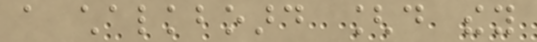a chalkboard [do they
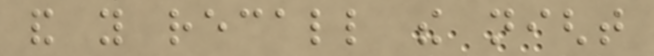and you recall the night
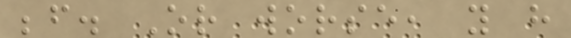before. Or worse, you have
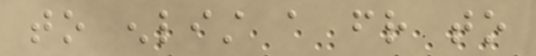to enlist a friend to
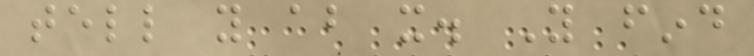tell you about it. You find
